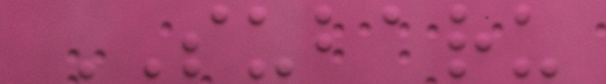SUBARU
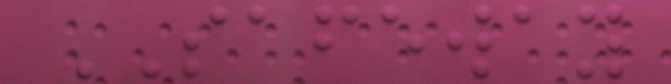SAFEWAY
